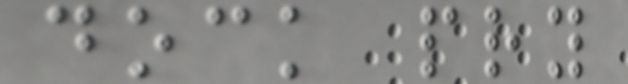dock pry
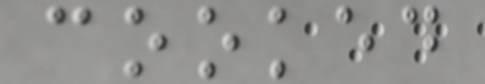cooked
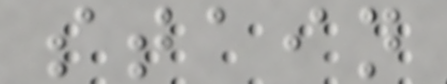stain
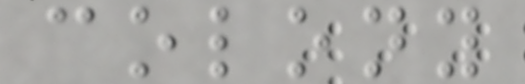colony
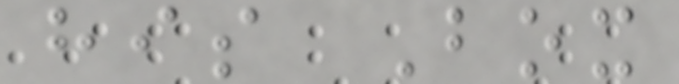his Box
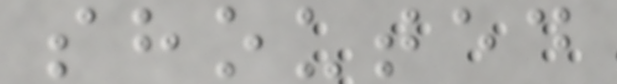shouted
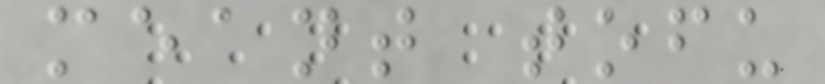meant tofu
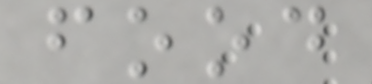food
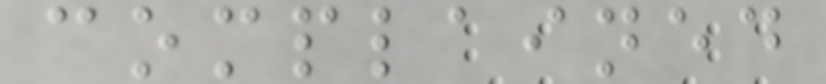complained
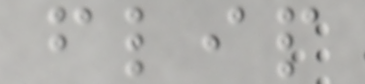flip
